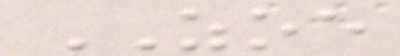ZOE
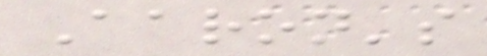Aaron's
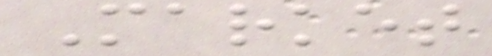Market
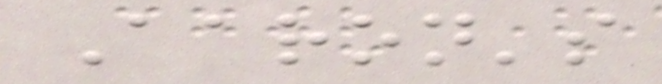Aaron's
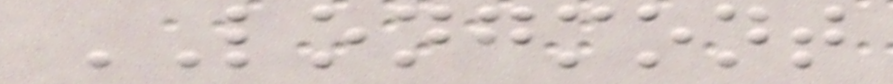LONGMONT
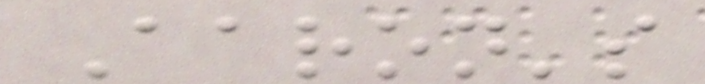Aaron's
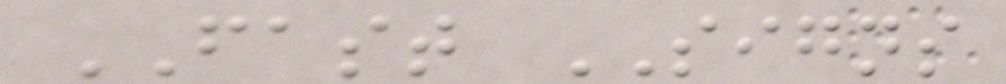FAST SIGNS
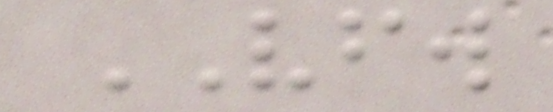VFW
